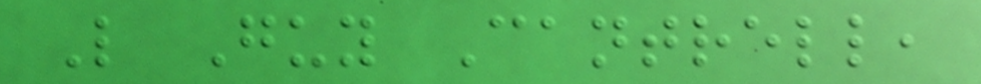L Guy Cantrell,
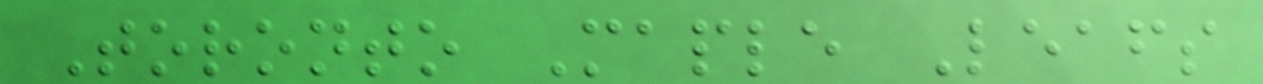Toronto Maple Leafs
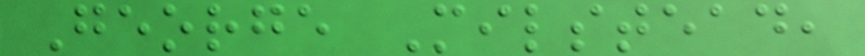George Milstead,
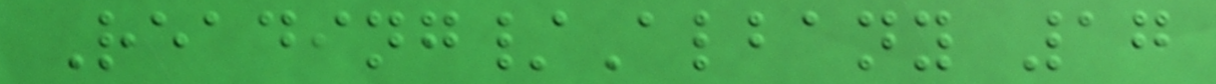Reading/Albany 17
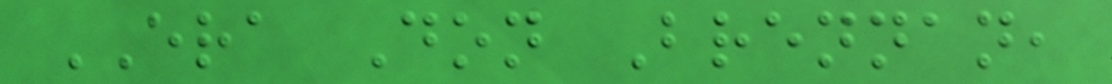ERA Don Brennan,
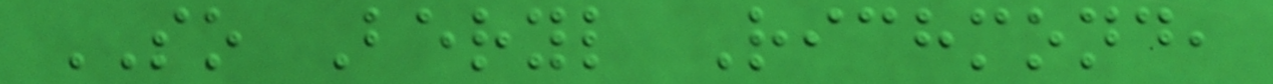SO Beryl Richmond,
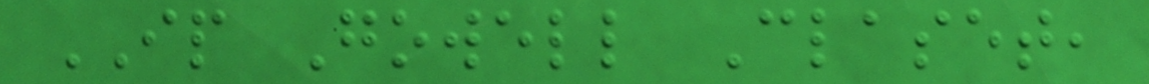IP Gowell Claset,
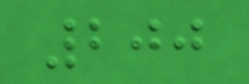200
